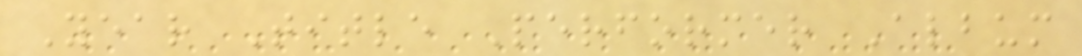Year Title Performer Album
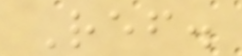Ref.
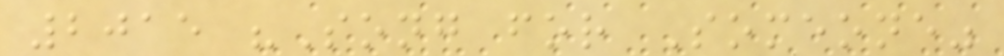2015 "Song for Someone"
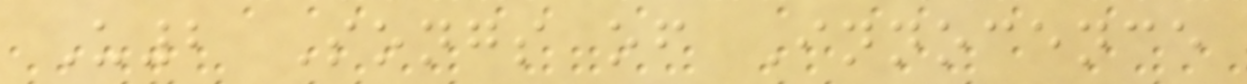U2 Songs of Innocence
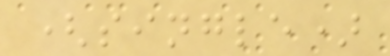(single)
